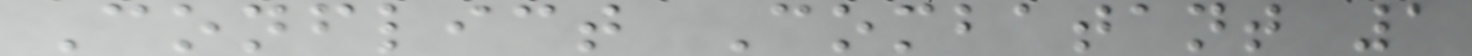Conflict Combatant 1
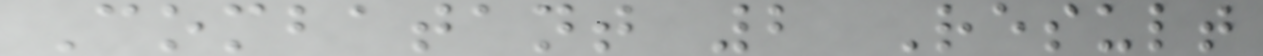Combatant 2 Result
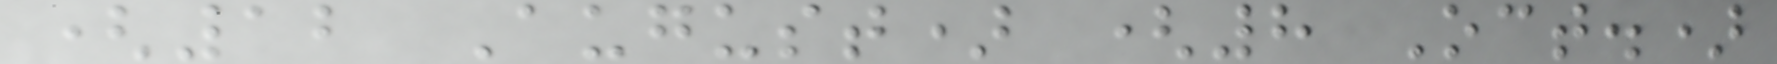(12 August) (8 Oct.)
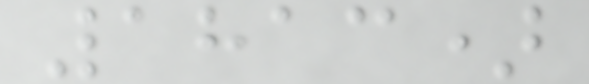1813)
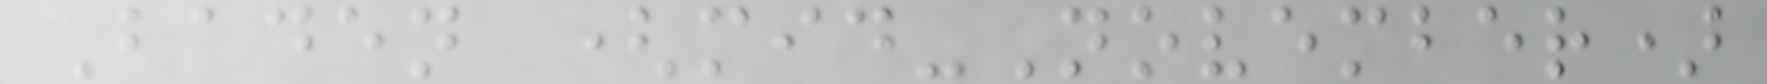Baden (mid-November)
